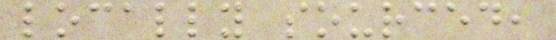locally sourced,
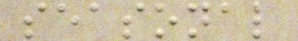seasonal
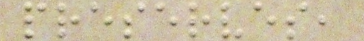preserves,
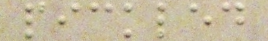pickled
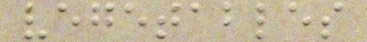vegetables
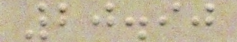20.90
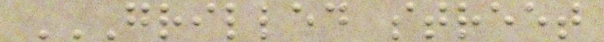GRILLED STREET
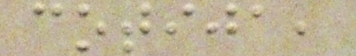cotija,
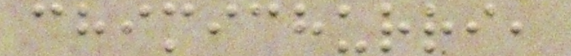chimichurri,
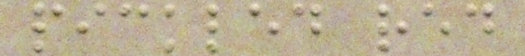pickled red
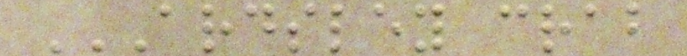ARDSLEY CRAB
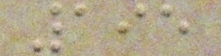195
